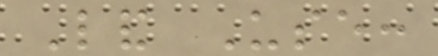Land Use:
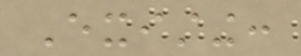Existing:
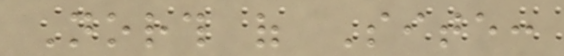North of Site:
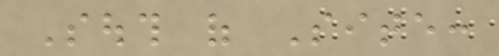South of Site:
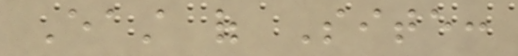East of Site:
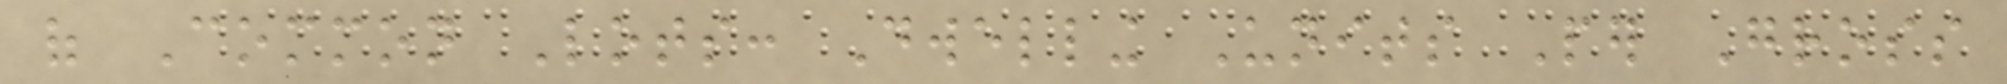of Common Lots: Dwelling Units Per Gross
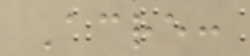Acre:
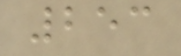253
